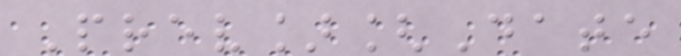Prev][Date
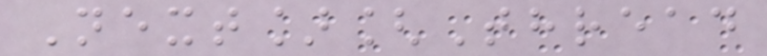Next][Thread
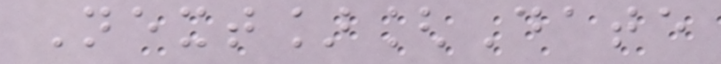Next][Date
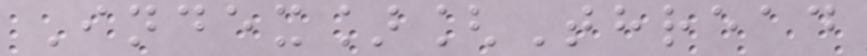Index][Thread
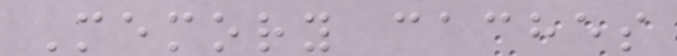Memory caches
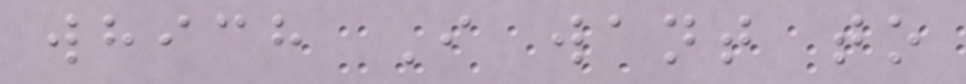which I want to
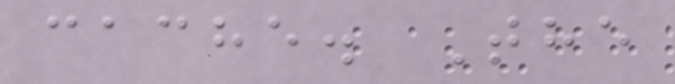cache. The
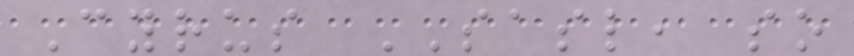Cyrus SASL, so
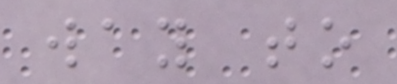way to
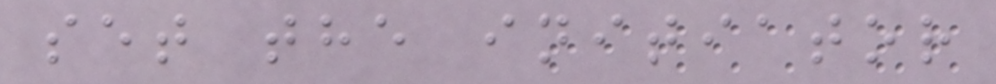set the initiator
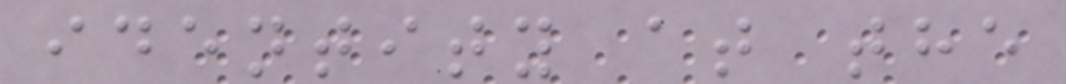identity at the
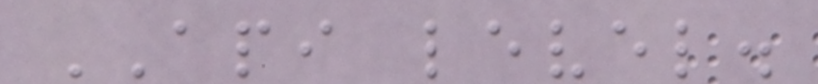API level.
